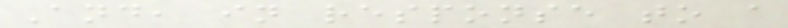And, in response to a
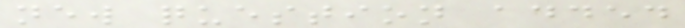new question added
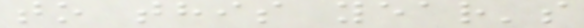to this year's
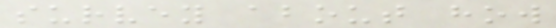survey about how
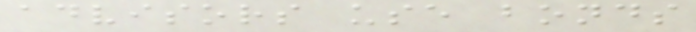advisors use bonds
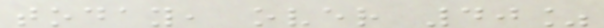today, over 40%
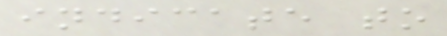indicate to
